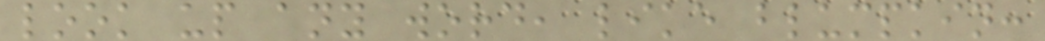look up any word, like blumpkin:
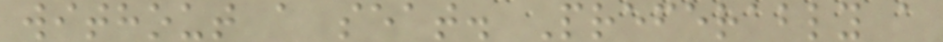without a seat. Preferably a
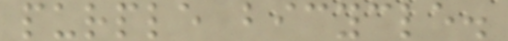purple bicycle.
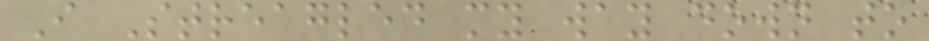I Streagled my way down to
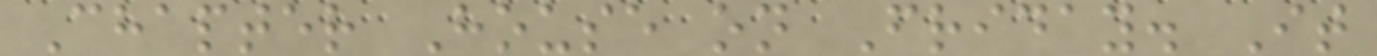Chapter House on Friday. It
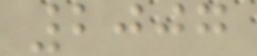2007
